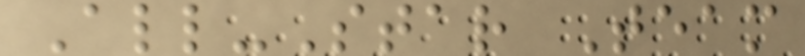All-Star Team
